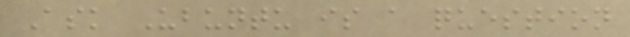Ask Ubuntu is a question
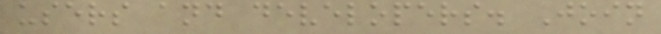users and developers. Join
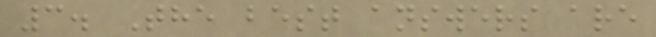3. The best answers are
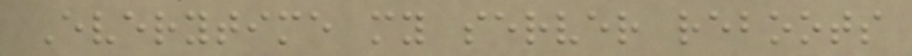Everytime my server reboots
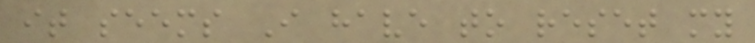it seems I have to reset my
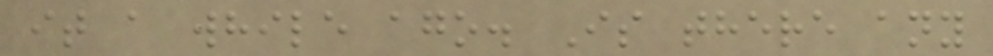it a while ago. Is there any
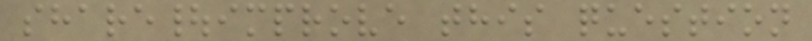share|improve this question
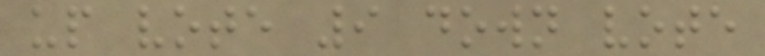up vote 9 down vote
